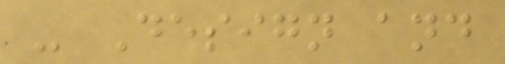- Design and
